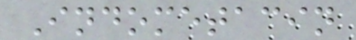Indometacin
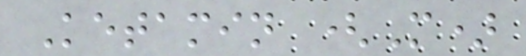Ketamin (M)
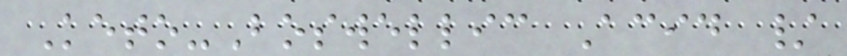Keto-Boswellic Acid /
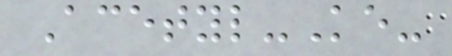Acetyl-Ke-
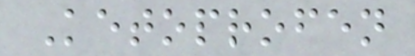Ketoprofen
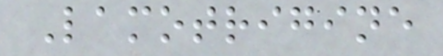Lamotrigine
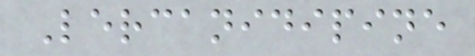Lercanidipine
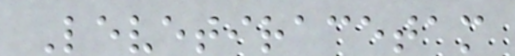Levetiracetam
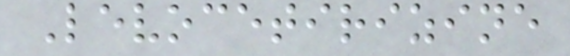Levocetirizine
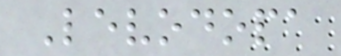Levodopa
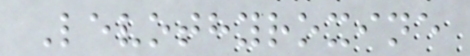Levothyroxine
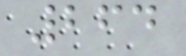264
